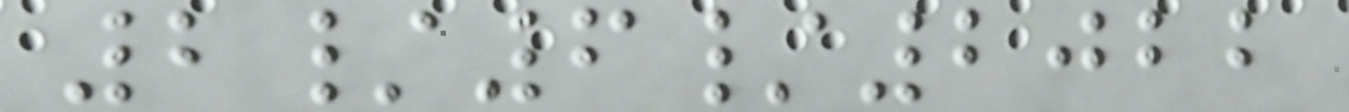2/6/2022
